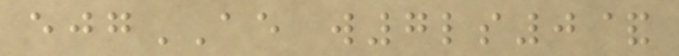ejgAE w7ls0&
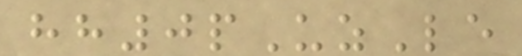hh0pUzLe
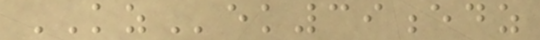KZek39edz
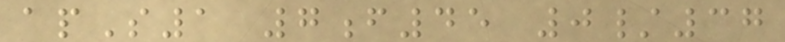apS1 7f45 0/37
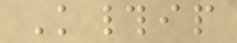K#ip
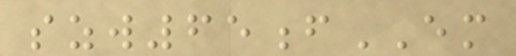szw65fEM
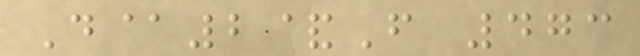D@2&F 473
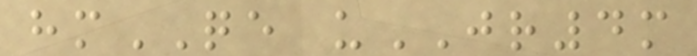hmQE uJR4m
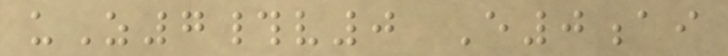uZ7#v0 E0ai
